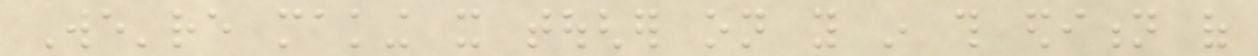We're making it tougher on you in this edition of
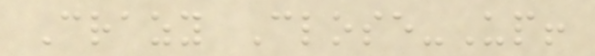Crazy Close-Up!
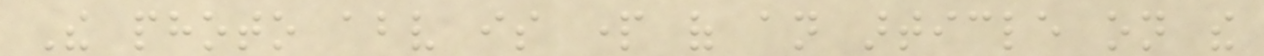The photo above is part of an article on the
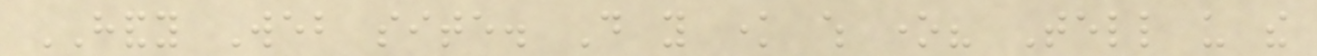HANDY Web site. Do you know which one? Tell us the
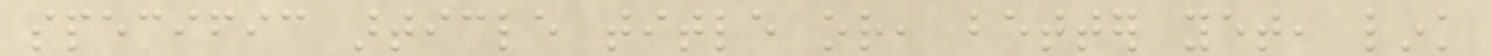specific article title or, better yet, link
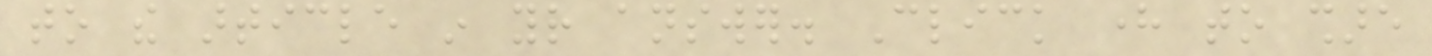to the article in your answer. Click here to share
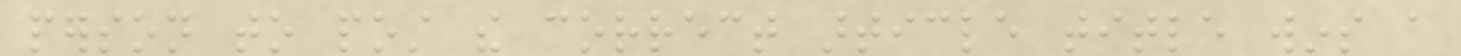person to post the correct article title wins a
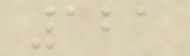121
